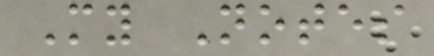My Notes
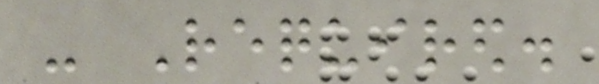- Required.
